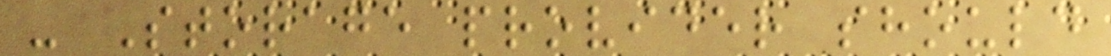- Storage provider should
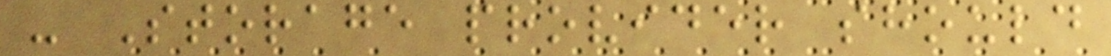- Storage provider should
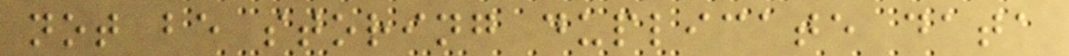not be storing duplicate data
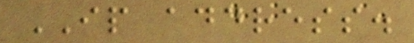IP address.
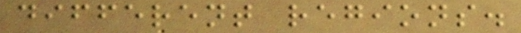different regions.
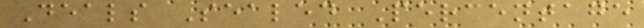Deals Sealed Percentage
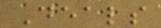Deals
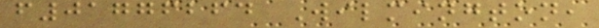f01776264 Wilmington,
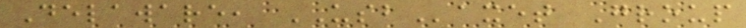Delaware, USBaxet Group
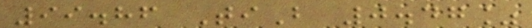99.86 TiB 0.47%
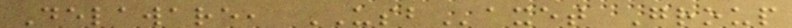Delaware, USBaxet Group
